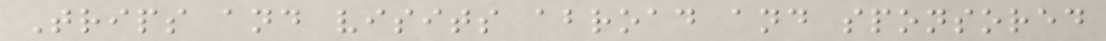Trips and visits abroad and sponsored
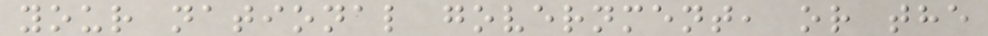your national government, or the
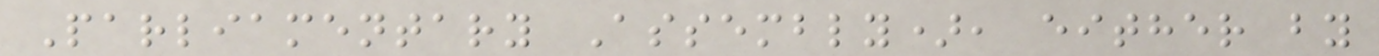Parliamentary Assembly), either by
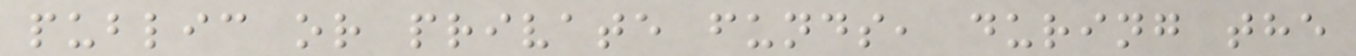public or private funds, during the
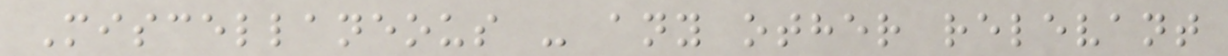Miscellaneous - any other relevant
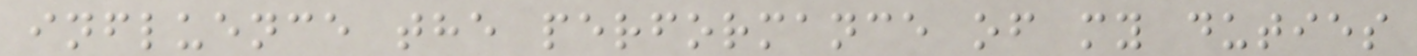influence the performance of my duties
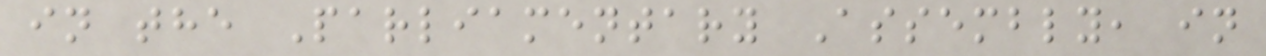in the Parliamentary Assembly, in
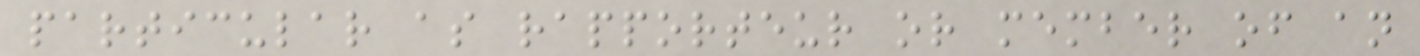particular as rapporteur or member of an
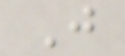J
